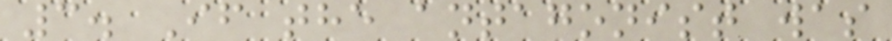3. If the antagonist was
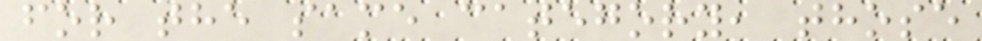for the same category, those
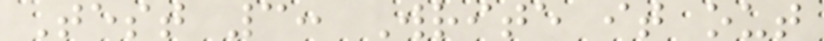Test 3: Write it out
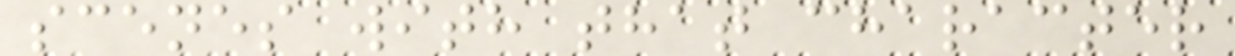scenes with that character
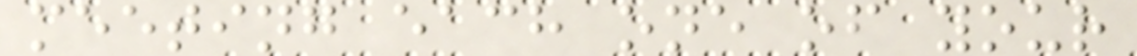meeting each one of your
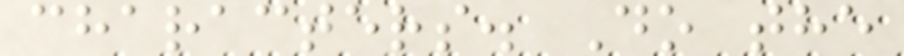characters. Do the
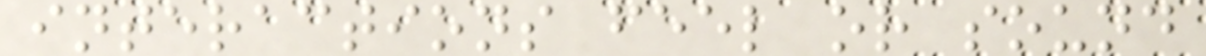interactions feel or sound
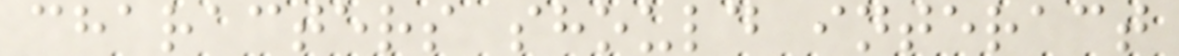characters should interact
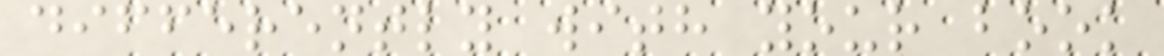differently with your book
